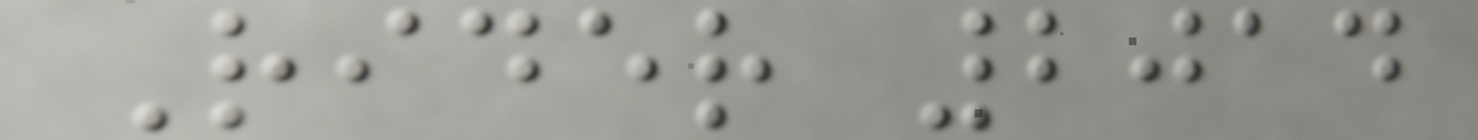Rider 2014
